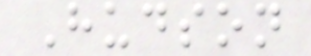Hudson
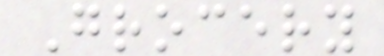Grocery
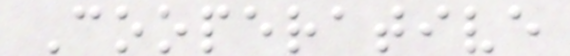Cooperative
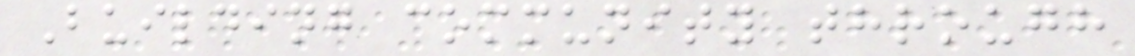Building community through
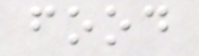food
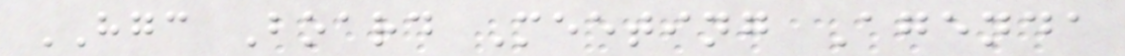HGC Board Meeting Agenda
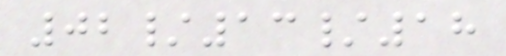02/13/18
